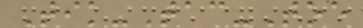Tik-Tac-Toe
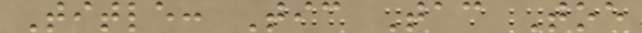Title: Tic Tac Toe
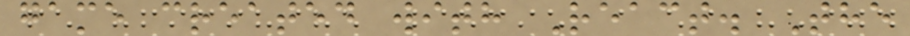game created with React. The
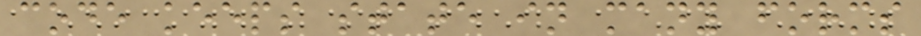code keeps state in many forms
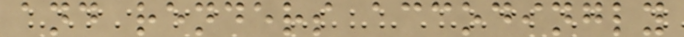and renders accodingly
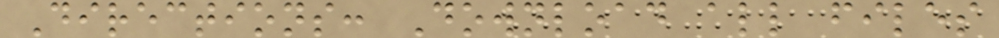Directions: Download all files
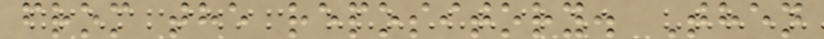from the repository. Then
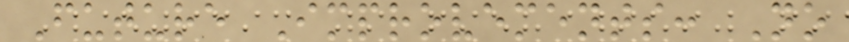Future Improvements: No
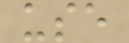use
